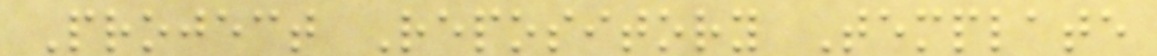Project Repository Template
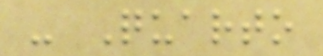- Quarto
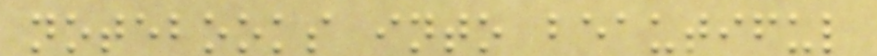notebooks into beautiful
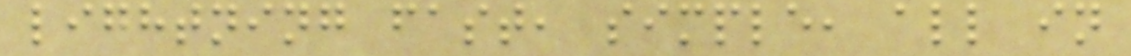lightning fast, simple, all in
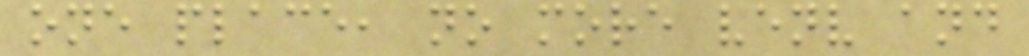one place, no more venv and
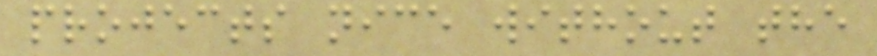projects nice without the
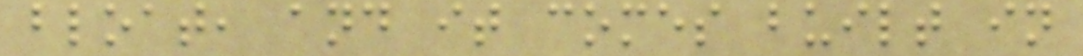bloat, and it comes built in
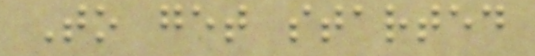To get started
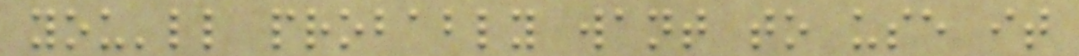you'll probably want to use it
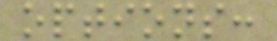options:
